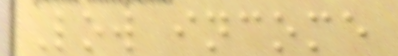Low income
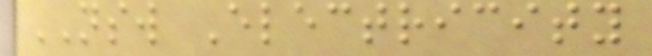NSW Electricity
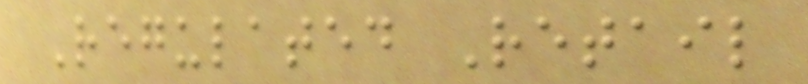Regulated Retail
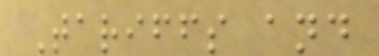Tariffs and
